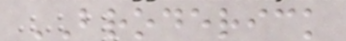BRODERICK
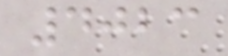4023
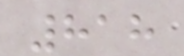818
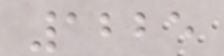1225
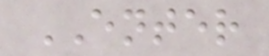ENTER
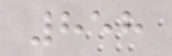858
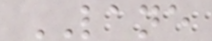LANE
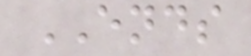ENDS
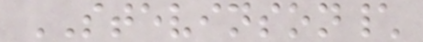STEVINSON\
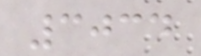3034
